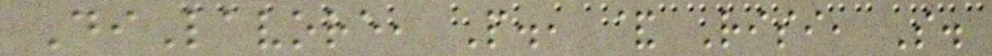DiLavore, P., & Risi, S.
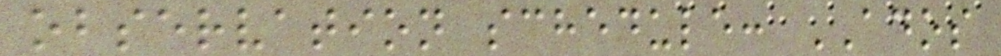observation schedule: ADOS
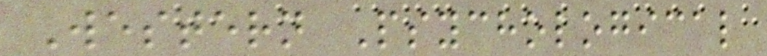Western Psychological
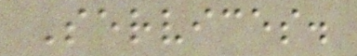Services.
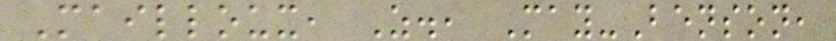Mailloux, Z., May-Benson,
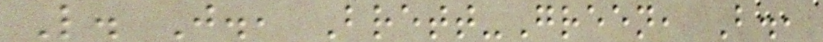L. J., Brett-Green, B.,
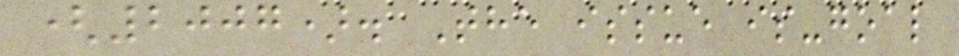(2007). The issue is-goal
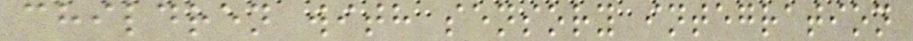children with sensory integration
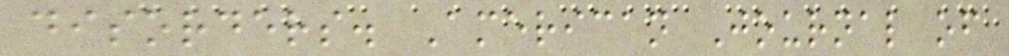disorders. American Journal of
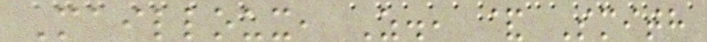Mailloux, Z., & Smith
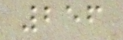256
